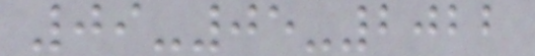09-05-2022
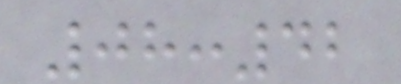08:42
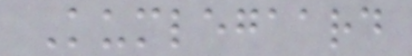Kumlegaard
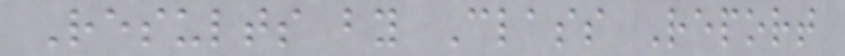Results by Class Report
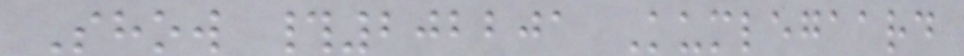Show #202201 Kumlegaard
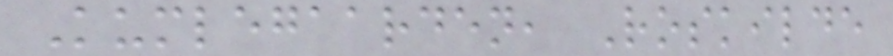Kumlegaarden, Roskilde
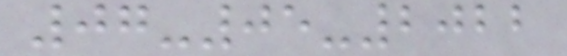07-05-2022
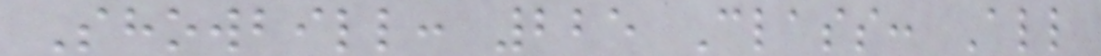Showbill: 225 Class: All
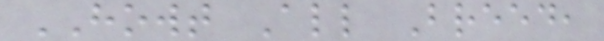HOWT All Breed,
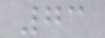73
